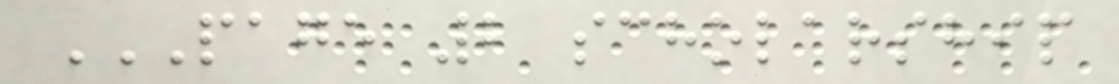PAGE 2 SCHOLARSHIP
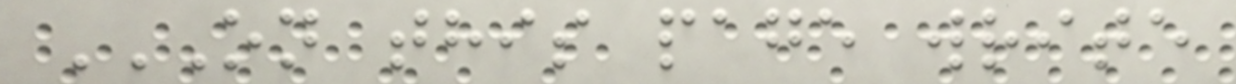ON THIS PAGE WRITE
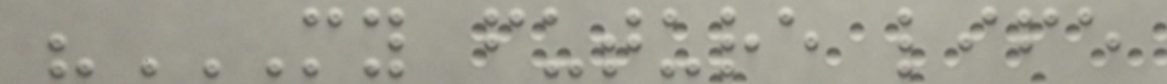"MY FUTURE LIFE
